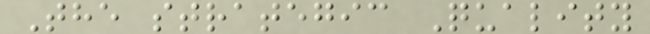The strategic Quality
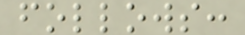follows:
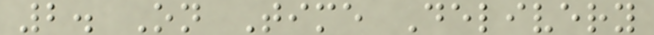2. On Time Delivery
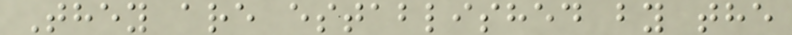They are established by the
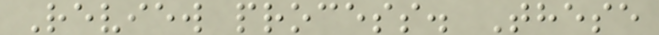Review process. These
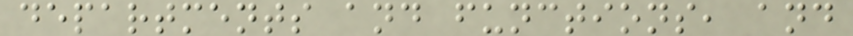departments and functions, and
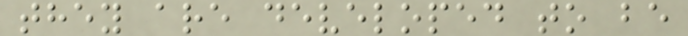they are developed to be
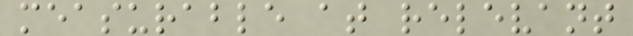measurable at relevant
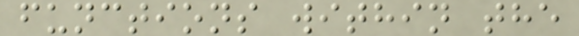functions within the
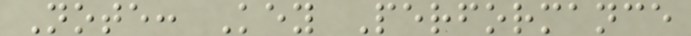Note: Key Performance
